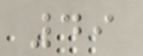49
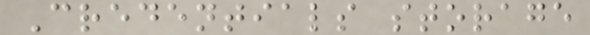Credentials storage
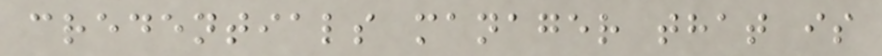credentials manager that is
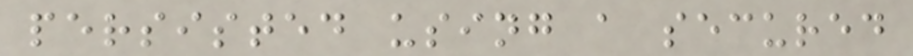persisted using a secured
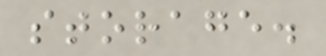storage.
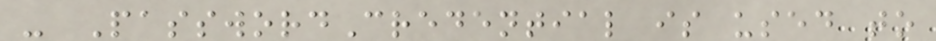- PasswordCredential is used to
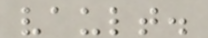vault.
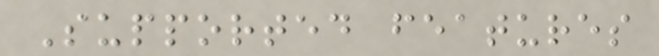Supported features
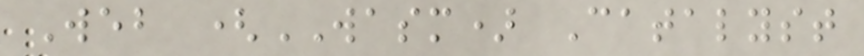Web (WASM) Catalyst
